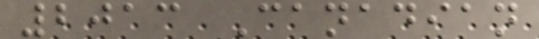2013 Canadian
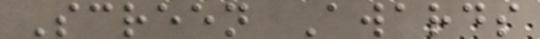Screen Awards
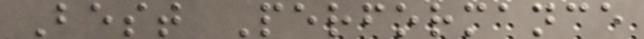Best Performance
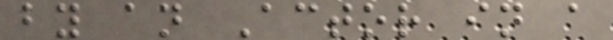by an Actor in a
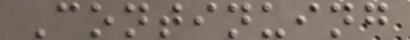Continuing
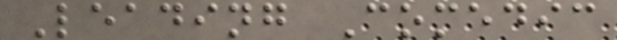Leading Comedic
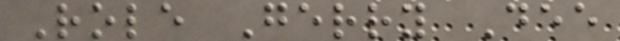Role Gerry Dee
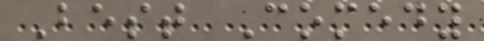Best Comedy
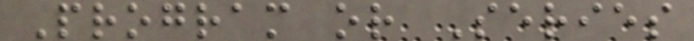Program or Series
